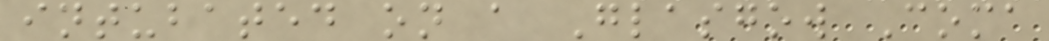intubated on a Glasgow Coma
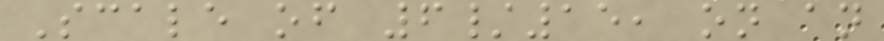Scale of 6/15, on an
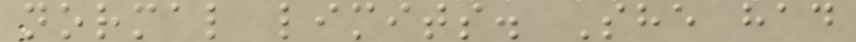normal limits. She had
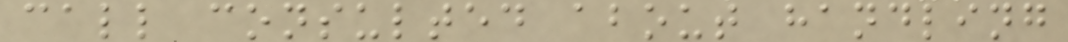call consulted about handling
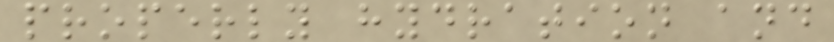properly hydration and
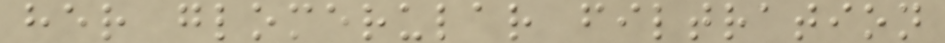her glomerular filtration
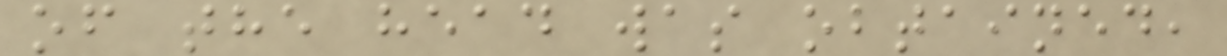of the head was obtained,
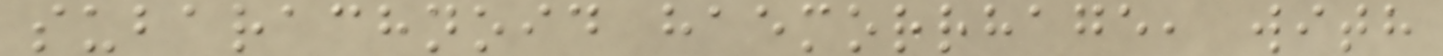subarachnoid haemorrhage, with
